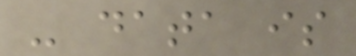- data is
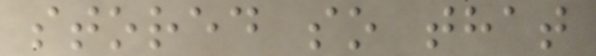stored so that
